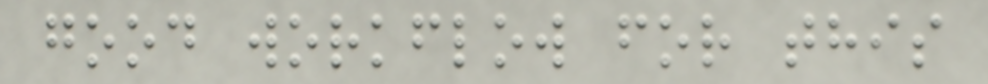good workflow for this
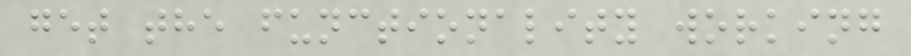get the functionality working
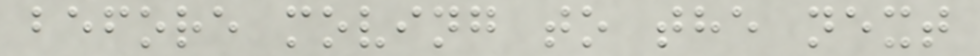before moving to the next
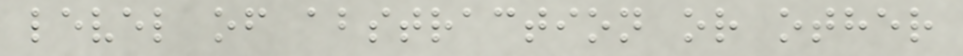level of abstraction or other
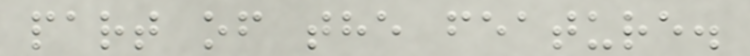part of the feature.
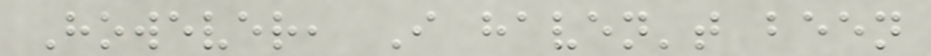However, I haven't been
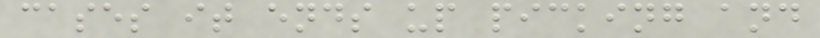cases it ends up picking and
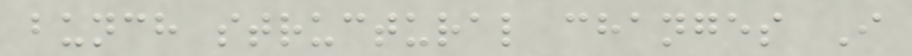bunch structural changes I
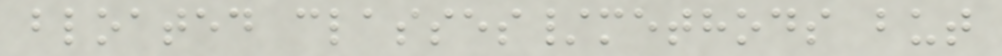bloated classes/methods but
